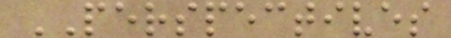PERSPECTIVES
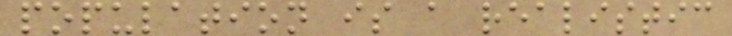population is a realistic
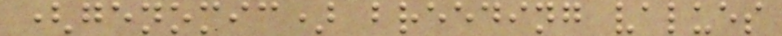(genomic) breeding values
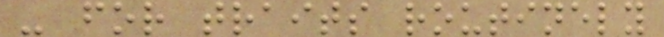- for traits routinely
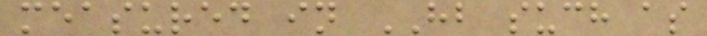measured in HB such as
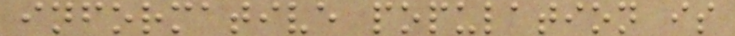informative population is
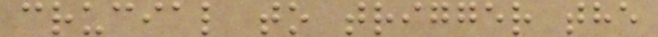crucial to trigger the
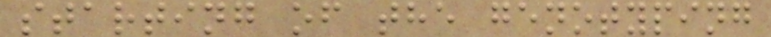starting of the genotyping
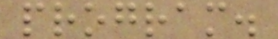program.
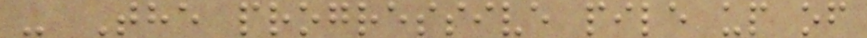- The progressive pile up of
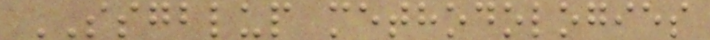SSGBLUP methodologies
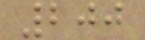200
